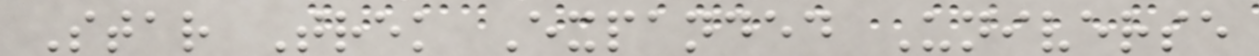Star Trek Expanded Universe
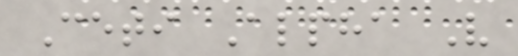Ceti Alpha V
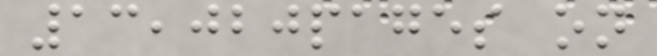13,020pages on
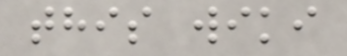this wiki
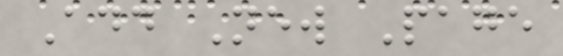Add New Page
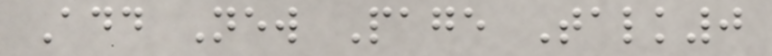Add New Page Talk0
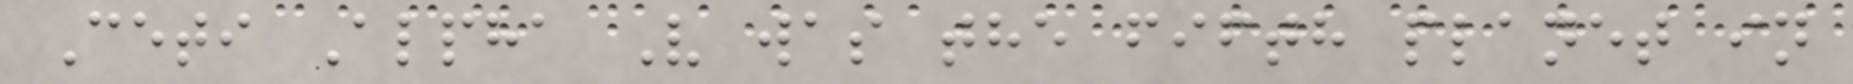Ceti Alpha V was the fifth planet in
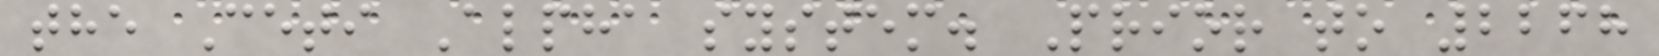the Ceti Alpha system. Prior to 2268
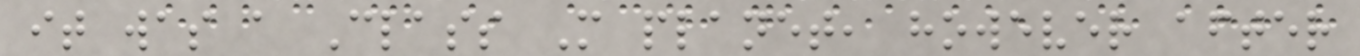it was a Class M planet, however after
